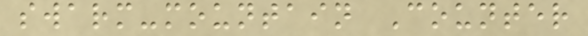swarm-mountain Counter
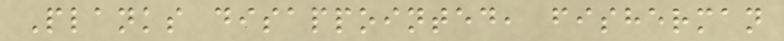Planks disappointed, fisherman
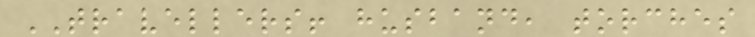TRAVELLERS! husband, torches
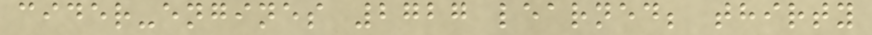cider-engines 2727 learned; thirty
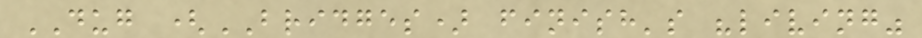DUG (BRIDGES) finish's "living"
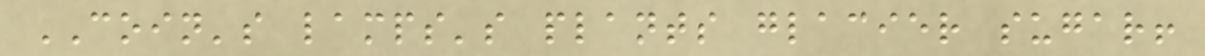COIN's lamps's plants glacier sugar!
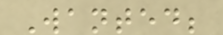Wanted;
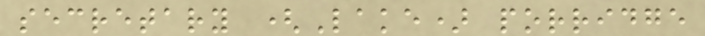secretary (Lake) porridge
